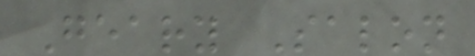Geary Salon
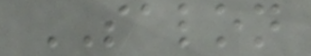SALON
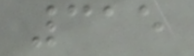315
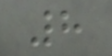8
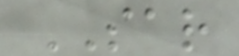SAR
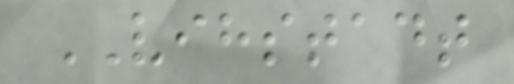VIHSTADT
